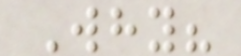Why?
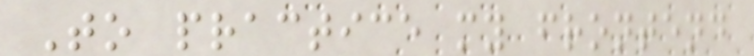To practice my frontend
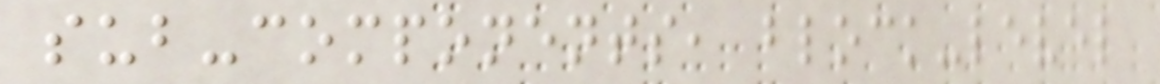sub-components, block-level
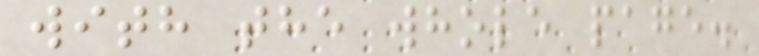with the whole page.
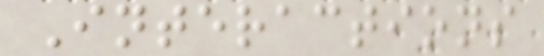Interactions
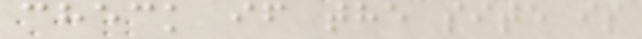check if the site is
